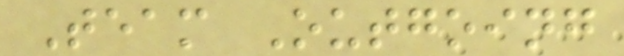Team Outgoing
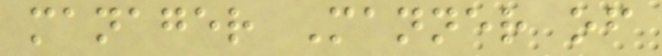manager Manner of
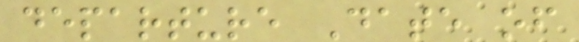departure Date of
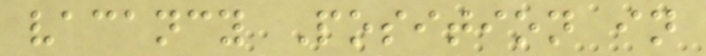vacancy Position in
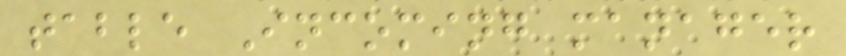table Incoming manager
